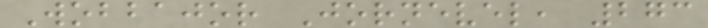Wobbajor Jornevel, 273
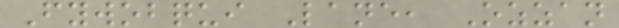Fywobqui Lane, Ozzan
